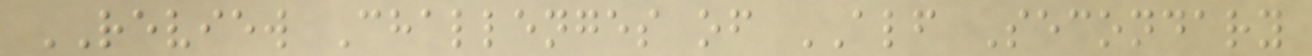REVIEW Challenges of ALF Secondary
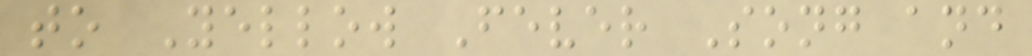to Yellow Fever Song and
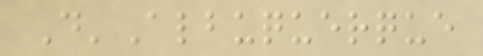D'Albuquerque
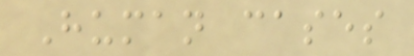Human cases
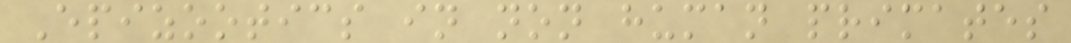Epizootics in non human primates
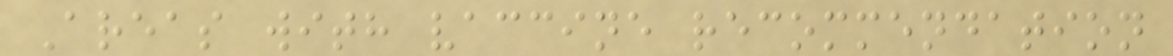Areas with vaccine recommendation
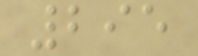295
